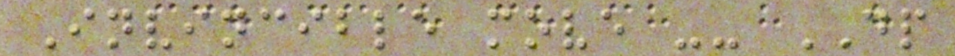Invincible move -- DP
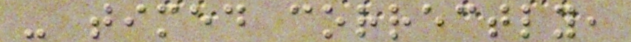- timed correctly,
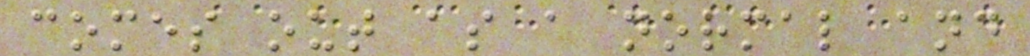comes out as a normal and
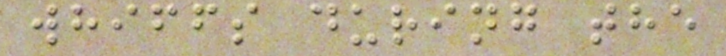whiffs during the
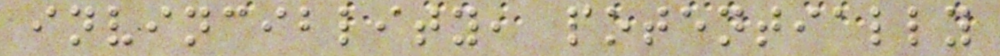invinciblity, potentially
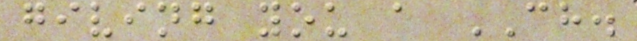giving you a CH.
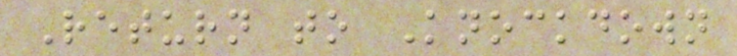Return to Knockdown
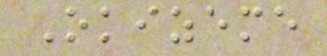Okizeme
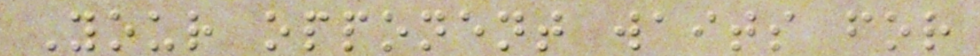Your opponent waits for
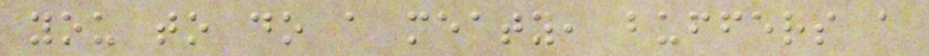you to do a meaty, buffers a
